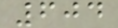604
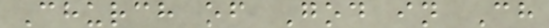Church of God in Ch
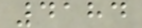4184
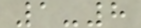1-8
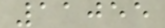11055
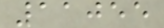11055
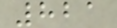821
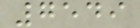7549
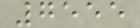7555
